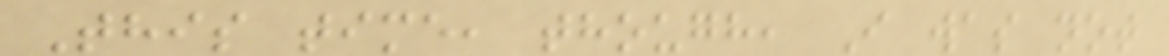This time, though, I was not
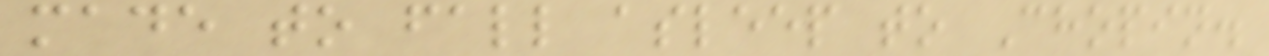made to fall asleep to Chopin.
